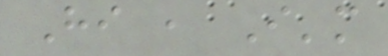Hi , I'm
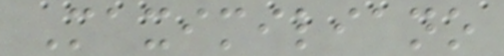Maximiliano
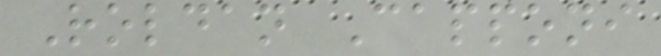Roldan Capponi
